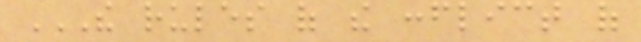THE RULES OF THE CONFLICT OF
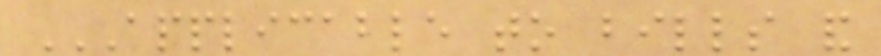APPLICABLE TO BILLS AND
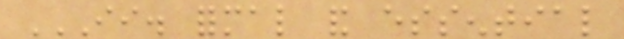II. FORMAL AND ESSENTIAL
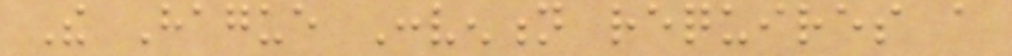The Hague Convention requires a
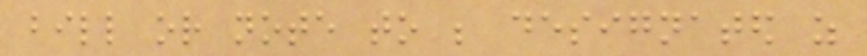bill or note to be designated as
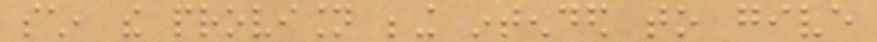such, the provision being intended to give
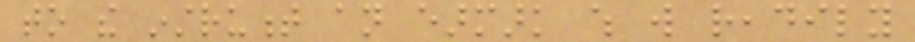to the instrument an earmark which will readily
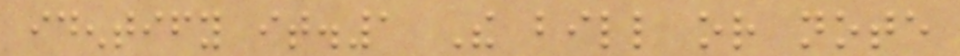identify it.1 The bill or note
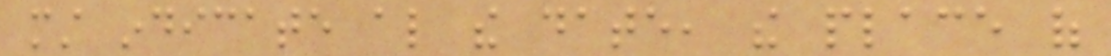must indicate also the date, the place of
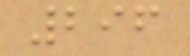296
